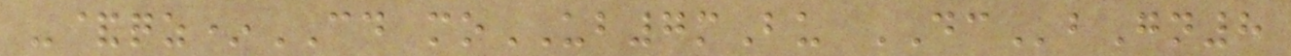-&qz*CD moUB7mBu DCbGn8
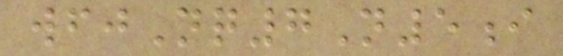wfjNq7N5i
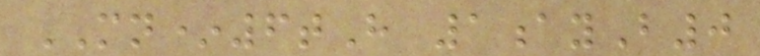MN*6tH 1ayB0
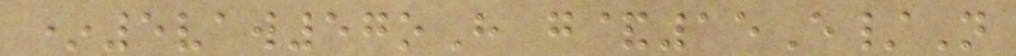*5vaw57oH g&15E/N
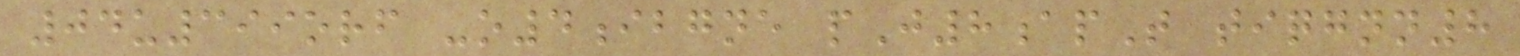04u399orf -o4ibgne pJ8apT tiqgnn8
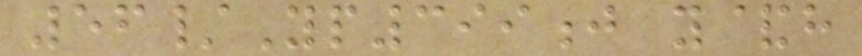56/Yp399j y&h
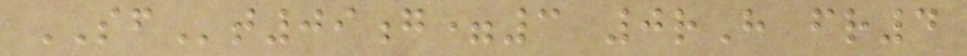SFt09g=3 0rH fr4
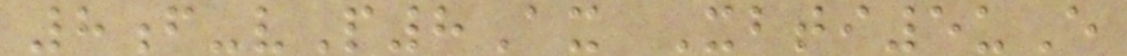8f-vP8Ax Xbti5uE
